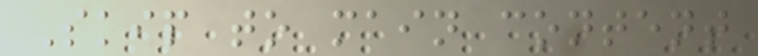Skip to main content
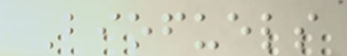Biofuels
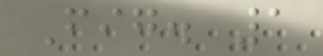Fig. 1
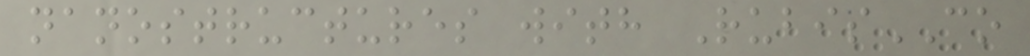nanostructures with RubisCO
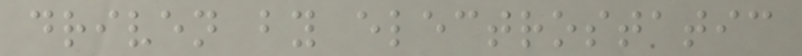driven by electrostatic
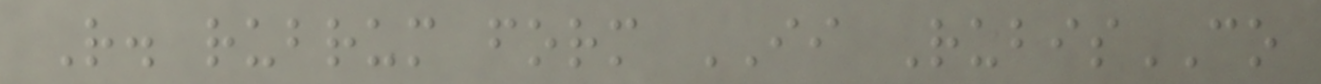R. rubrum form II RubisCO
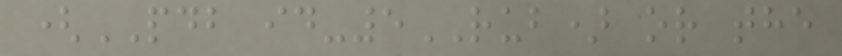(PDB id-5RUB) or the
